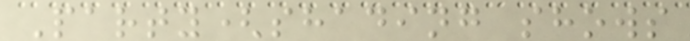Party(shading shows
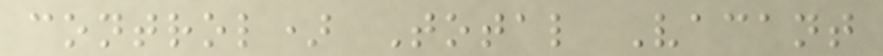control) Total Vacant
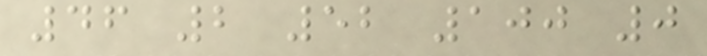46 2 52 100 0
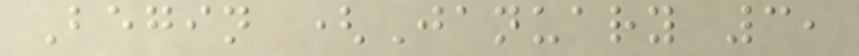Begin (January 3,
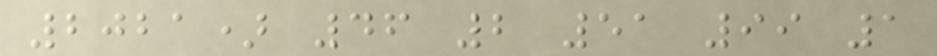2021) 46 2 51 99 1
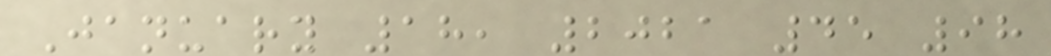January 18, 2021 45 98
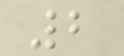2
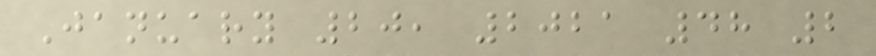January 20, 2021 48 2
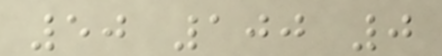50 100 0
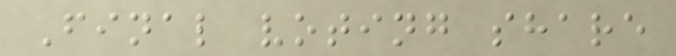Final voting share
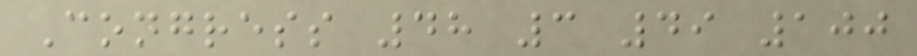Congress 48 3 49 100
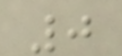0
